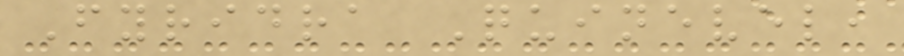Fyridra Quinevel,
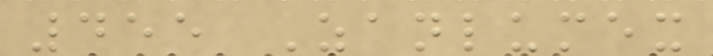455 Zanlumex
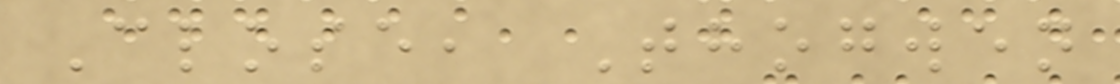Close, Thogwen
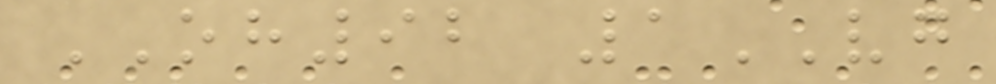OH92 1VG
